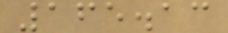165.13
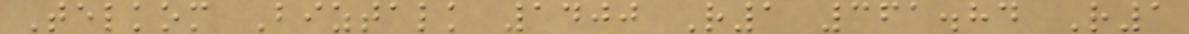Telkom Biztalk 1400 R1 361.84 R1
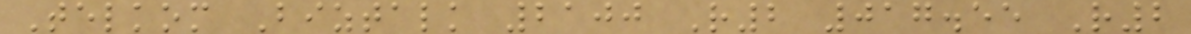Telkom Biztalk 2100 R2 017.55 R2
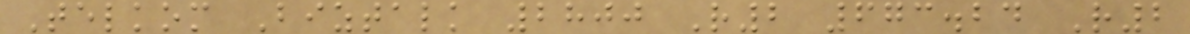Telkom Biztalk 2800 R2 673.24 R2
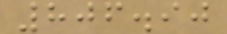806.90
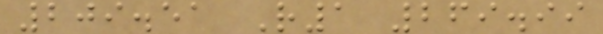209.51 R1 269.99
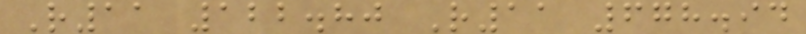R11 122.80 R11 678.94
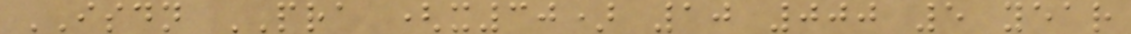ISDN PRA (x30) 10 000 5 year
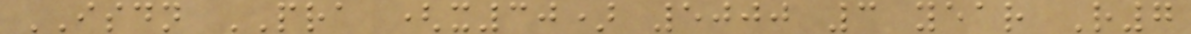ISDN PRA (x30) 5000 3 year R7
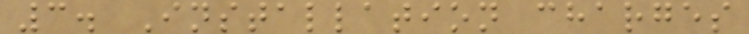3. Installation charges
